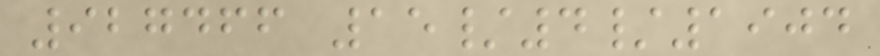927466 15/4/1904
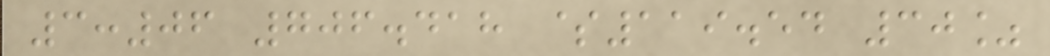3:06 706.418 $119.54 30%
